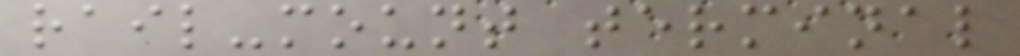rail-mount terminal
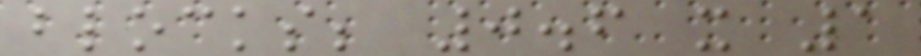blocks; 0.6 x 1
